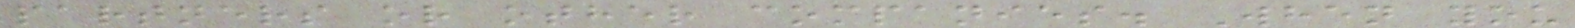partners or other companies. When you
